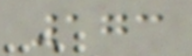173
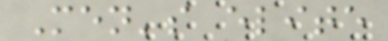Men's elite
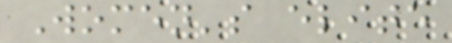Women's elite
